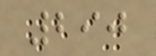290
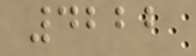4222
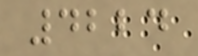4224
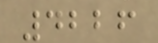4226
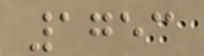1753
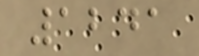1241
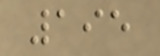195
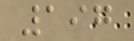197
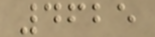4625
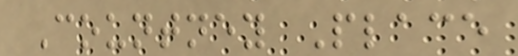Countney Place
